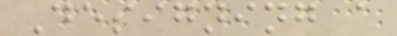Designing a
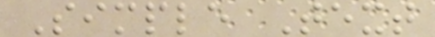Simple Text
